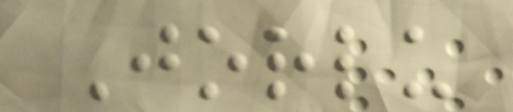Jorlu
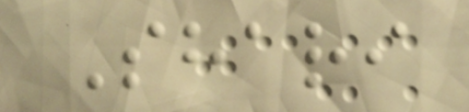Shari
